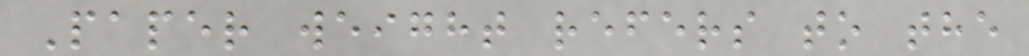Paper weight refers to the
